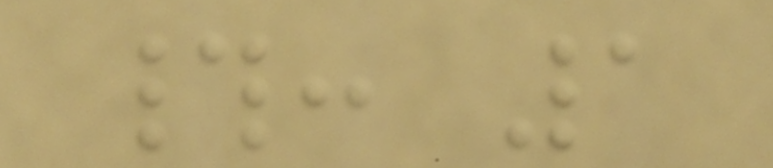#: 1
